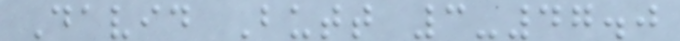David Butt 3-47.0
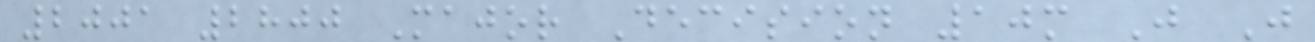2001 2800 Major Decision 10m J J
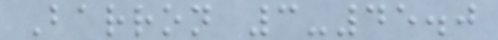Barron 3-45.0
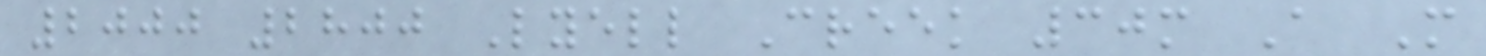2000 2800 Lyell Creek 30m A M
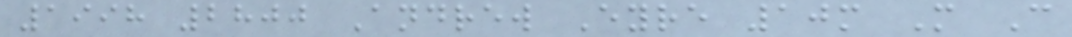1998 2800 Andrew Eyre 10m M C
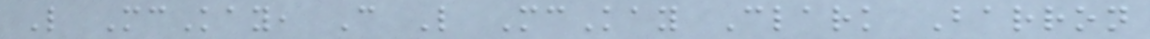L McKay, C L McKay Clark Barron
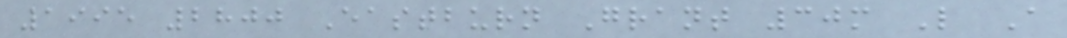1995 2800 Eastburn Grant 30m L A
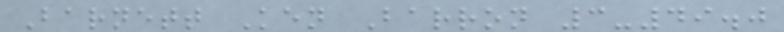Barnett Ken Barron 3-49.0
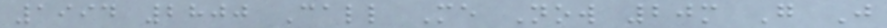1994 2800 Call Me Now 20m G J
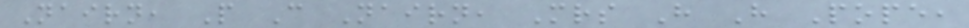Nairn, P C Nairn, Mrs H H Pope,
